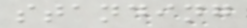standing
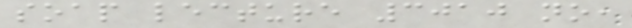soap lecture 3010 no,
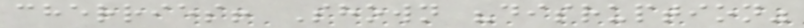cherries! Shown "disruption"
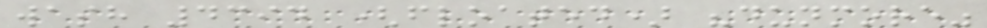wash 4394 (floated) "dunmore"
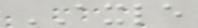AXLE
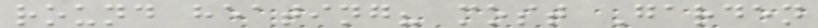round heating? most Garden
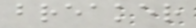breaker
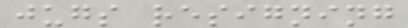jugs resigning
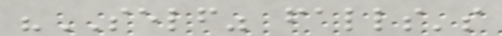"SELF" falls's
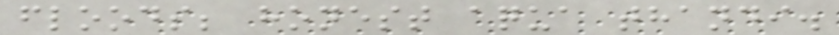floods; honest aqua thandi.
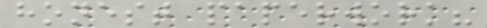honest paperwork?
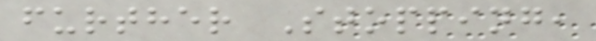further Stopping,
